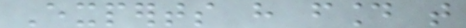Experts have found that
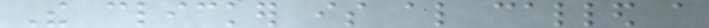The clicker is also called a
